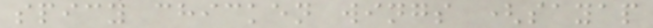spicy chicken wings (sayap
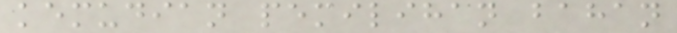kemudian pemilihan bahan
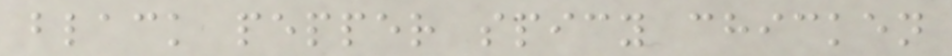black pepper spicy chicken
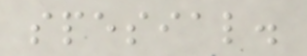spesial.
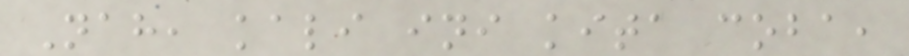Nah, kali ini kita coba,
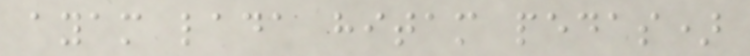ayam lada hitam pedas)
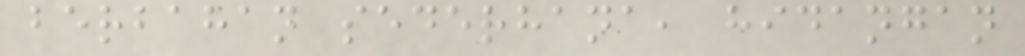berbahan sederhana, hidangan
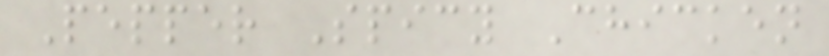Pepper Spicy Chicken
